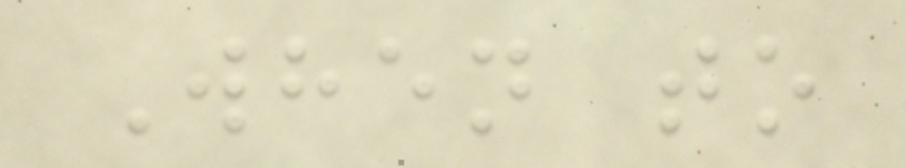When to
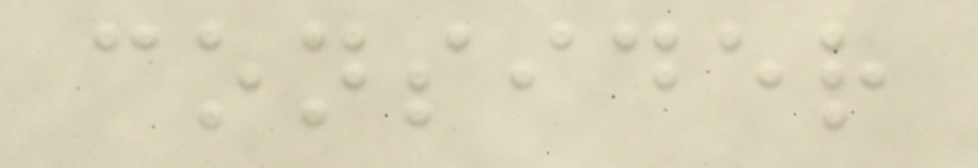consider
